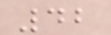42
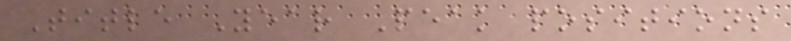Title Year Peak positions
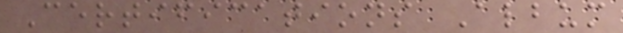Certifications Album
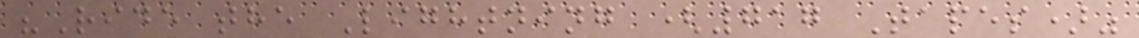"Ride the Lightning (717 Tapes)"
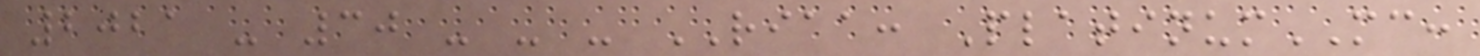2021 - 30 - - - RIAA: PlatinumMC:
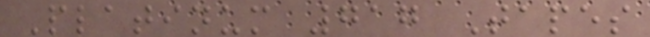Platinum 717 Tapes
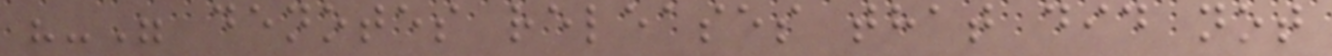"-" denotes releases that did not
